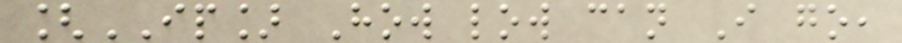[IP] How low can I go,
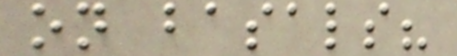on basals?
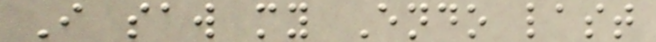I saw my Endo last
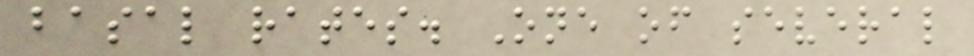basal rates. One of several
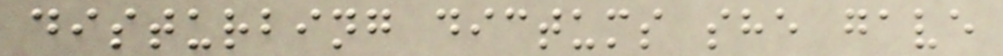disturbing dictums she gave
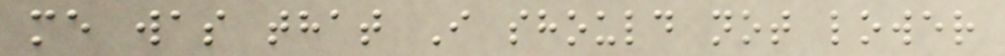me was that I should not lower
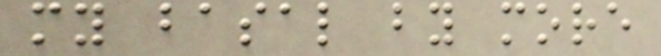my basal by more
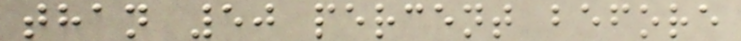than 50 percent before
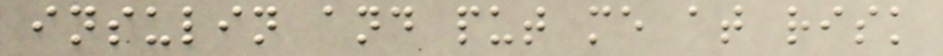insulin and put me at risk
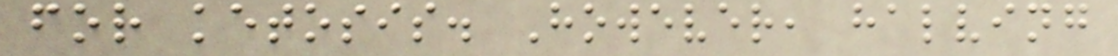for ketosis. However, halving
